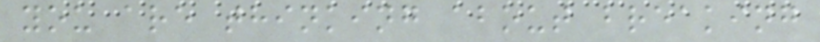you are thinking about breaking
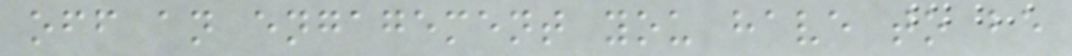off an engagement you have to be
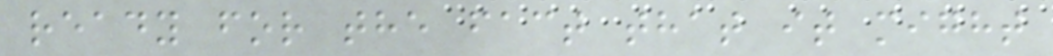ready for the fact that it might
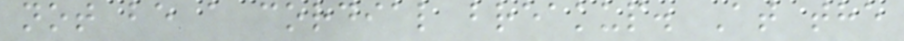not be a cordial breakup. At the
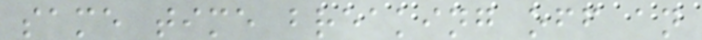same time breaking off an
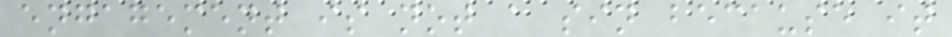engagement is not a sin because it
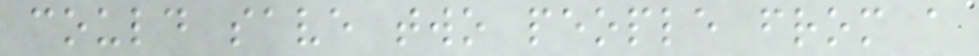could save two people from a
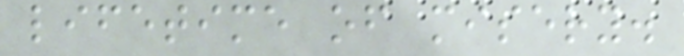lifetime of misery.
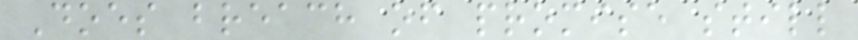Does breach of promise still
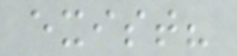exist?
